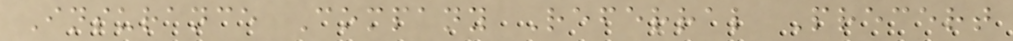Insurance Company Referral Precert
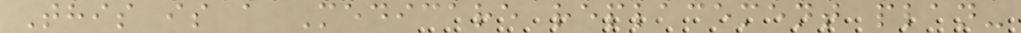This is a Medicare replacement plan-
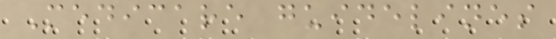Medicare guidelines
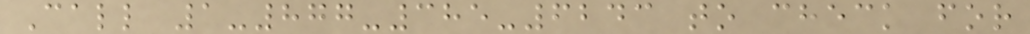Call 1-877-385-6243 to check for
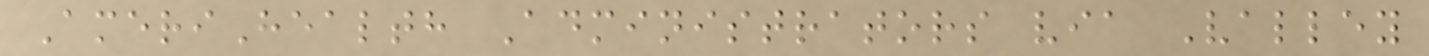AmeriHealth Administrators via Valley
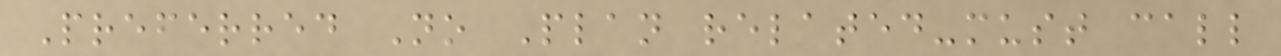Preferred No Plan related-must call
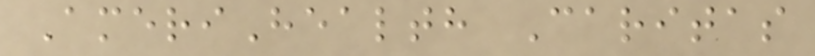AmeriHealth Caritas
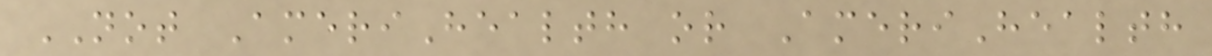NOT AmeriHealth or AmeriHealth
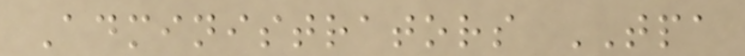Administrators TPA
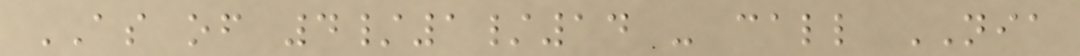AS of 4/1/14 - call NIA
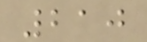210
